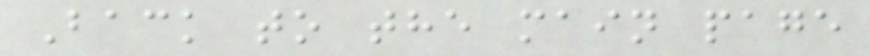Back to the main page
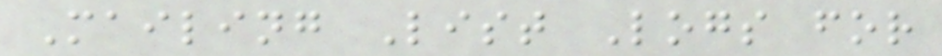Mailing List Logs for
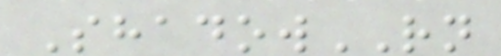ShadowRN
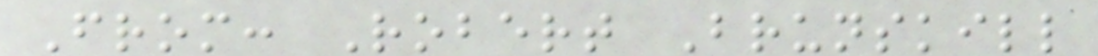From: Robert Brunskill
